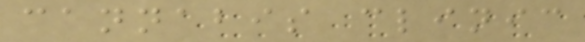cannabis clinic
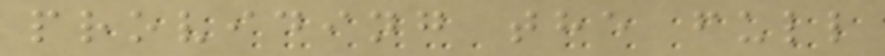providing the full
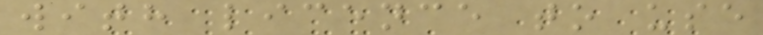with licence to use
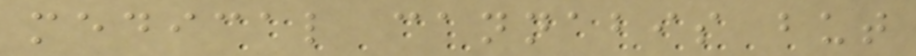medical cannabis but
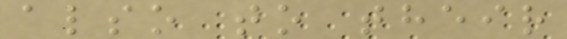also to their
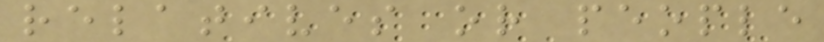relatives or people
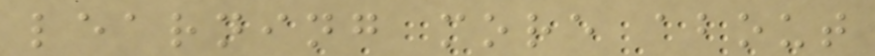learning more about
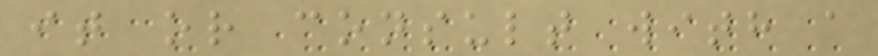it or consult with a
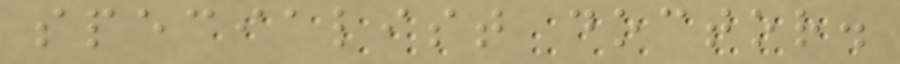specialist doctor.
